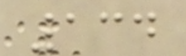134
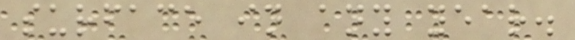surface in any year.
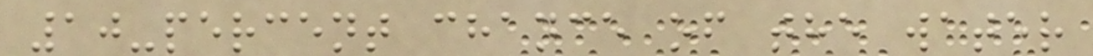10-percent chance of the water
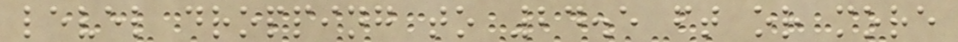level dropping to 24.5 ft or more
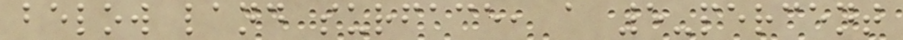below land surface, a 5-percent
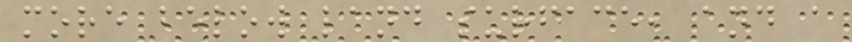more below land surface, and a
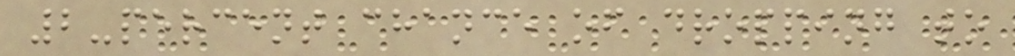2-percent chance of dropping to
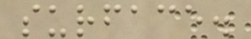surface.
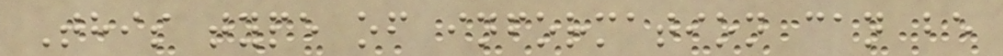This type of information can be
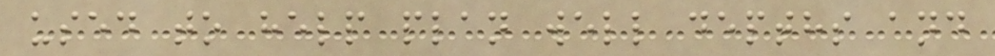used to help plan well depths and
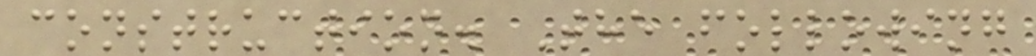construction. The following
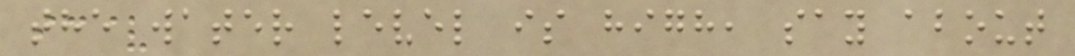the water level is high, say about
